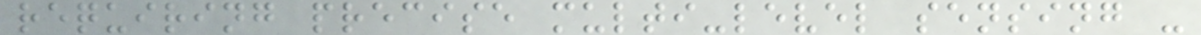requiring precise multi-level sensing -
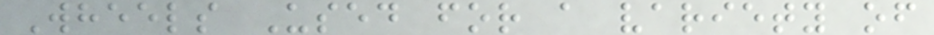Wheels Used for a variety of
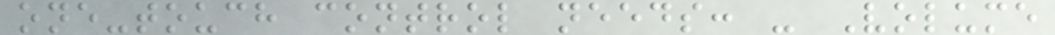one-touch control needs: - Volume
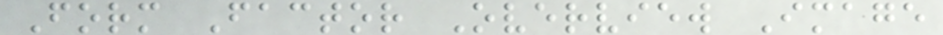Form Factor Overview Image
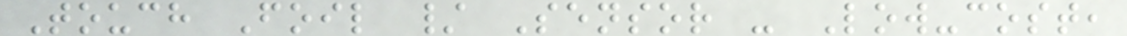Touch Foil / Sensor - Low-cost,
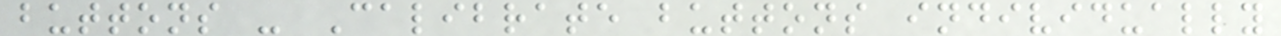buttons - Calibrate buttons individually
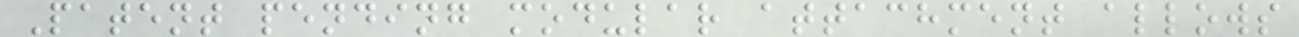Patent pending modular attachment allows
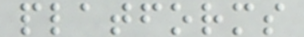platforms
